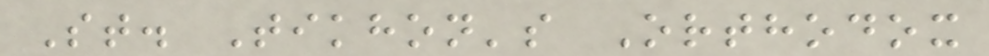St. Tikhon's Orthodox
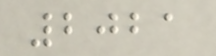2021
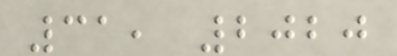31, 2020
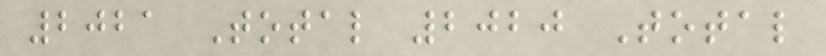2021 Total 2020 Total
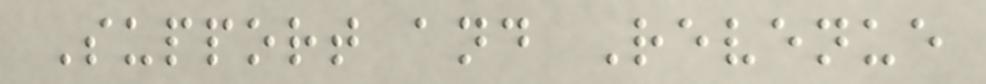Support and Revenue
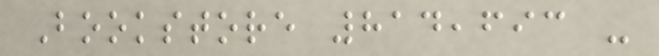Bookstore 814,693 -
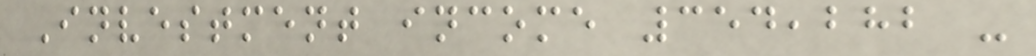Investment income 354,282 -
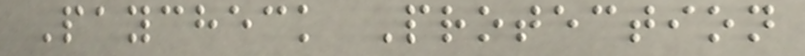Paycheck Protection
